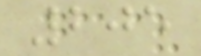205
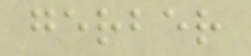gerber
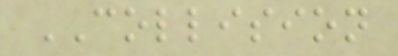COLLISION
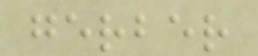gerber
